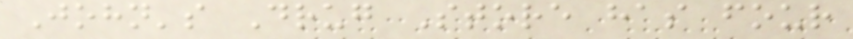John's Drug Store has four
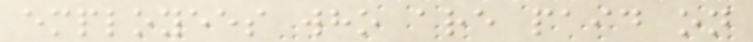employees who are paid on
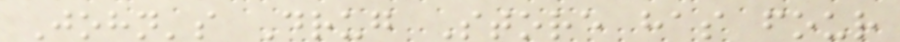John's Drug Store has four
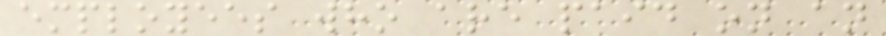employees who are paid on an
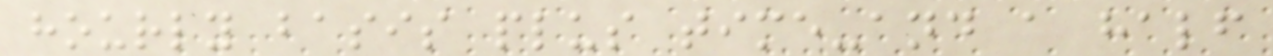hourly basis plus time-and a half
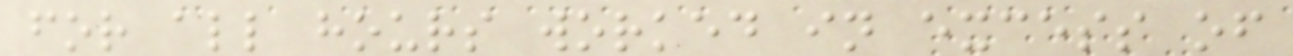for all hours worked in excess of
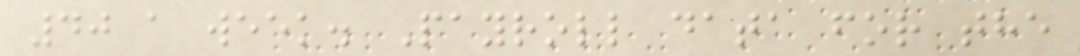40 a week. Payroll data for the
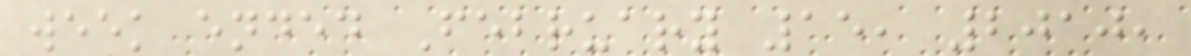week ended February 15, 2010,
